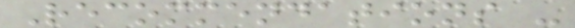Recommendations -
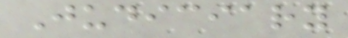Judiciary
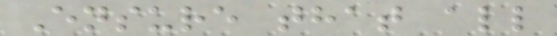Ensure that all
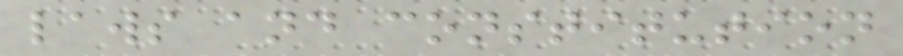laws and constitution
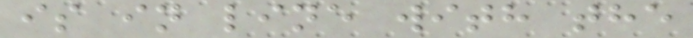is in line with the
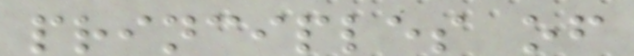principles of
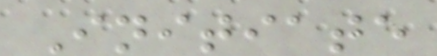Initiate
